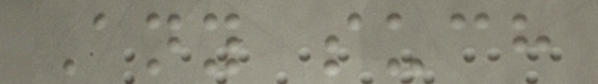Any such
